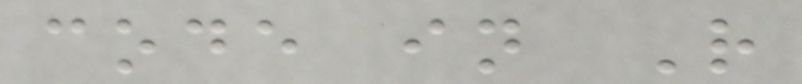code in R
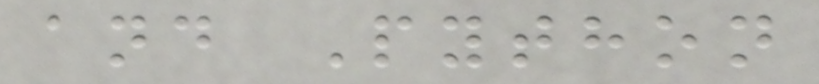and Python
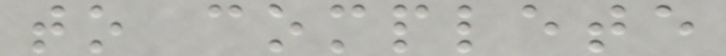to complete
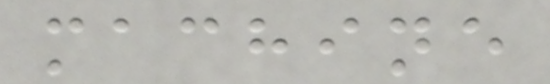machine
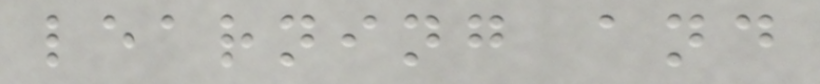learning and
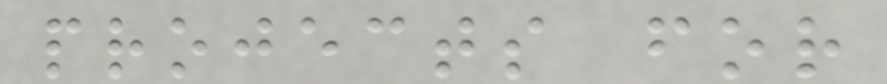projects for
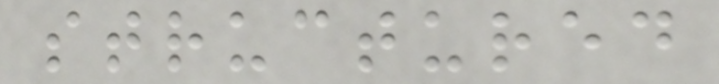structured
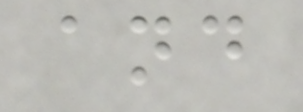and
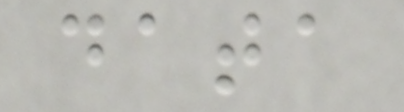data
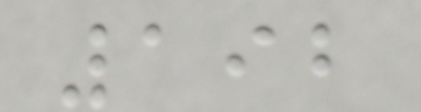192
